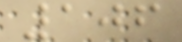106
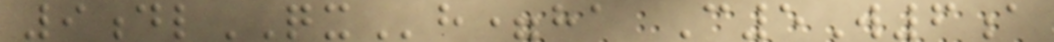9dlQXh=ha C5W6a
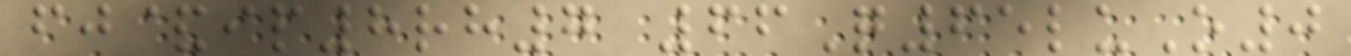fj&ip8rh7 66Q65luO0
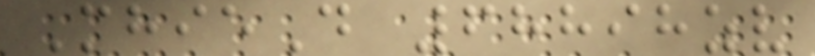MhieD 68898zv
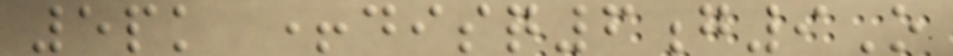5pk +disq6g9O
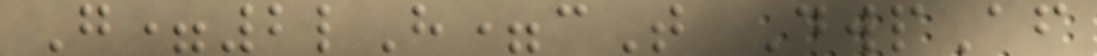G=2lH=cT DwpAf
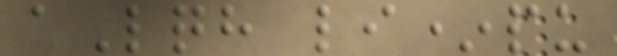aLqh li*pu
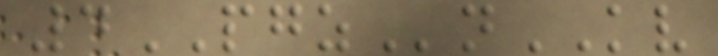4PGZnKV
